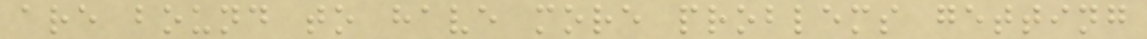are bound to have more problems getting
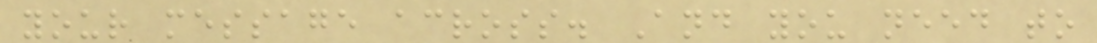your message across. And you need to
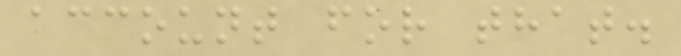account for that.
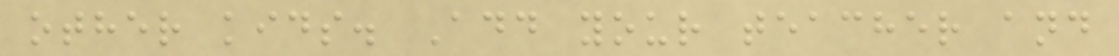other kids. Add your teacher and
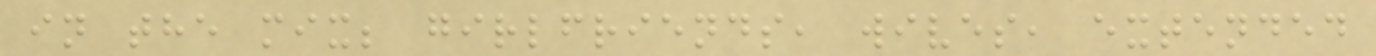in the mix; girlfriends, wives, extended
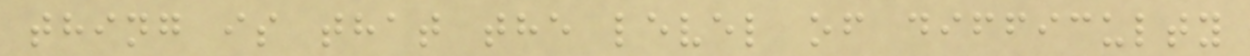thing is that the level of difficulty
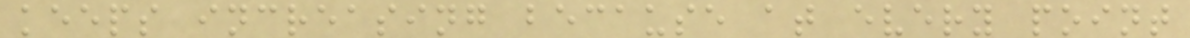keeps increasing because at every point
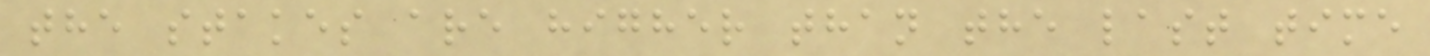the stakes are higher than the last time
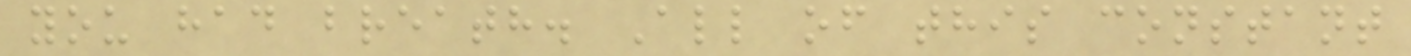you had breath. All of this constant
